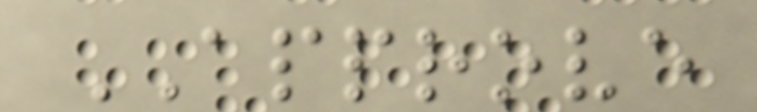APPROVE
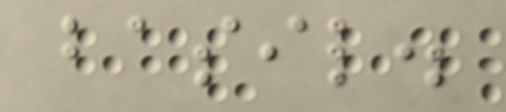basil.
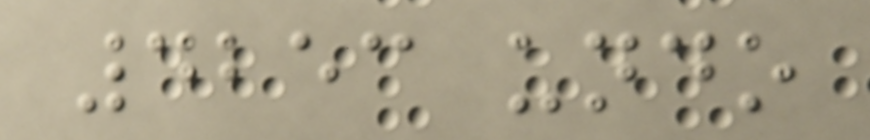4253 undo
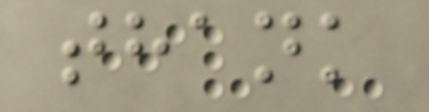thank
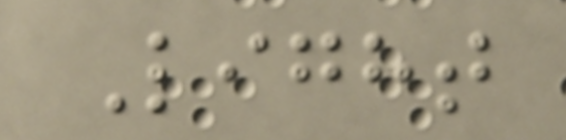Light
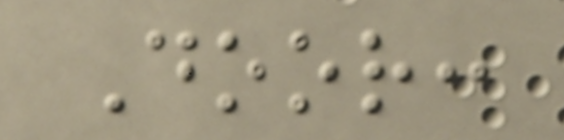Door:
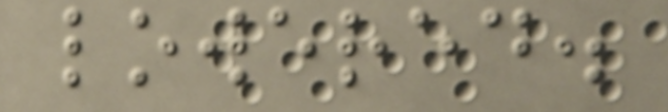lowered.
